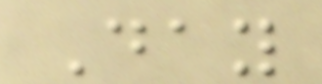Day
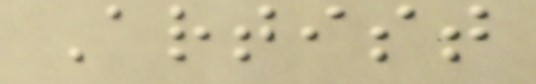Artist
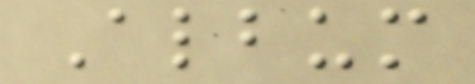Album
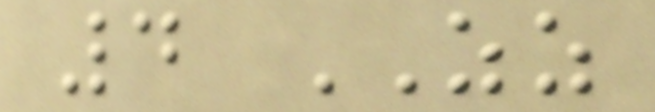4 ZZ
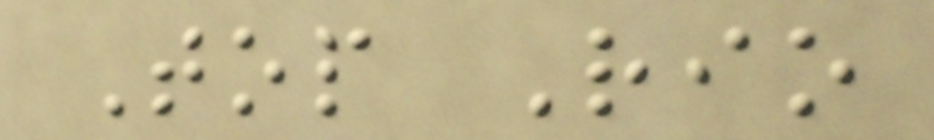Top Rio
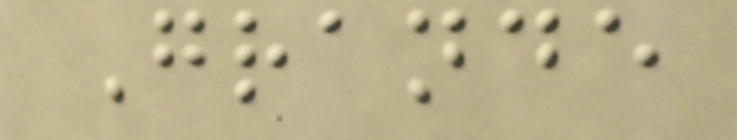Grande
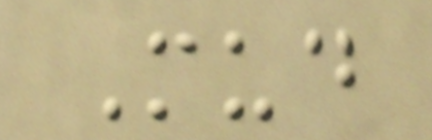Mud
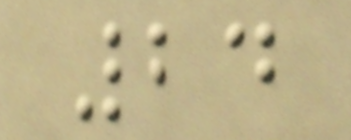24
